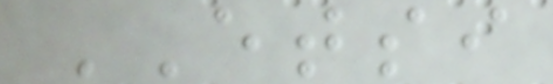ETSI
